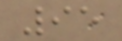95
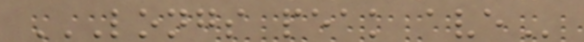LONGS PEAK AVE
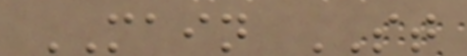MAIN ST
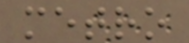metro
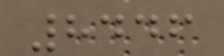8446
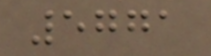5771
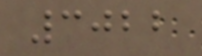3022
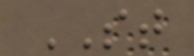ST
